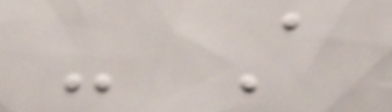- A
